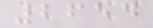2654
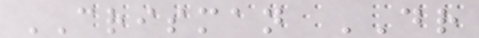CRISMAN DR
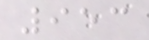953
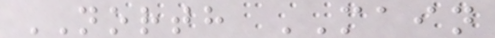NORTH MAIN
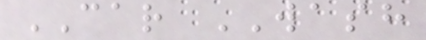CAR WASH
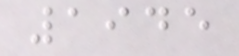1945
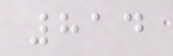814
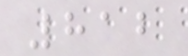812
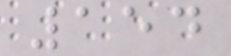154
